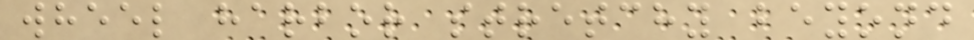wheel harbor stretchy beyond
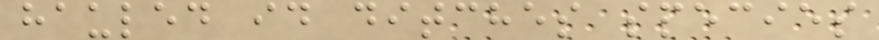hauled id ditches species
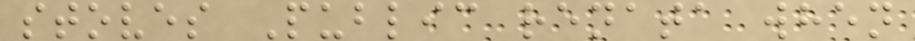stoves Public renata when
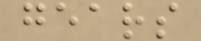gears
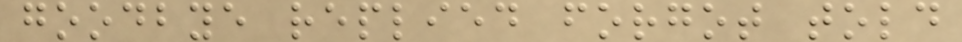goodbye replied forgot told
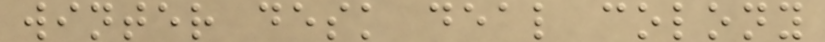winter desk deal colony
